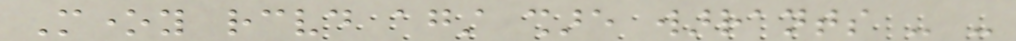Money received against share warrants - -
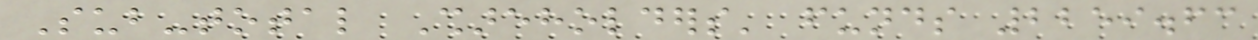Sub-total Shareholders' funds 2259.63
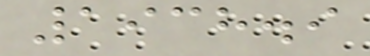1938.9
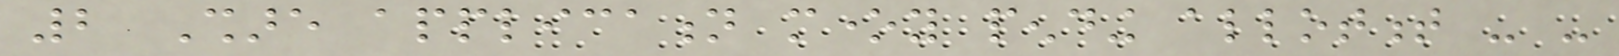2 Share application money pending allotment - -
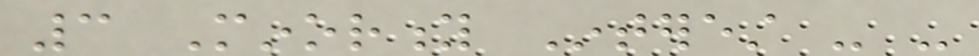3 Minority Interest - -
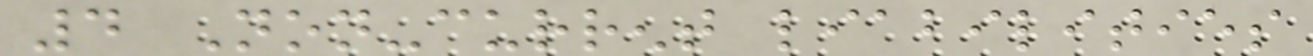4 Non-current liabilities
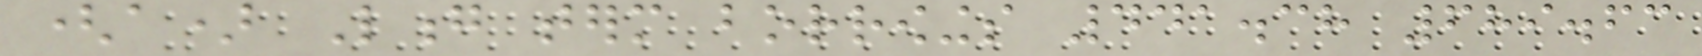(a) Long term borrowings 441.38 689.63
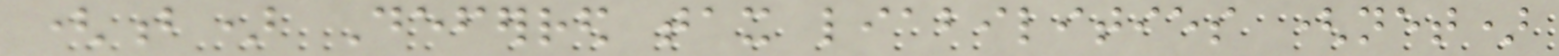(b) Deferred tax liabilities (net)
